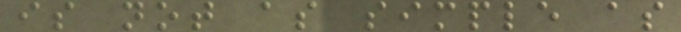is not as simple as
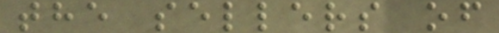the sellers of
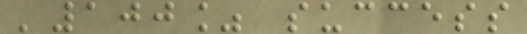'100% success
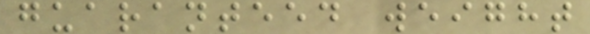guaranteed weight
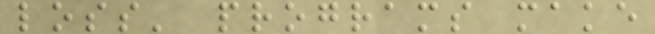loss' programs make
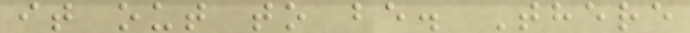it out to be. There
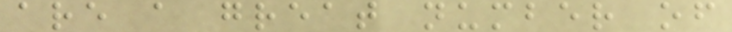are a great number of
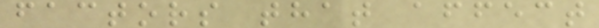factors that affect
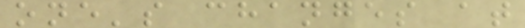one's changes at
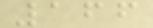166
